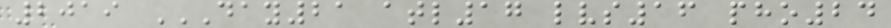2019 DAY21 ATL17 LVS16 PHO24
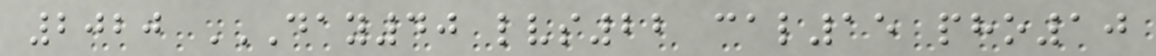2020 DAY40 LVS22 CAL15 PHO10
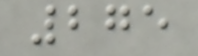275
